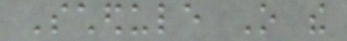Schedule O the
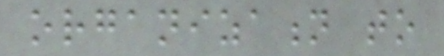organization to
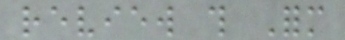review this Form
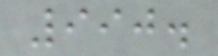990.
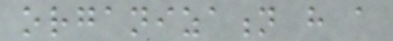organization have a
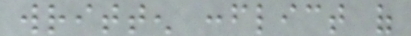written conflict of
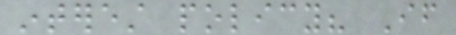interest policy? If
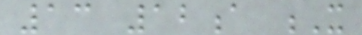13 12a X
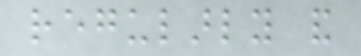regularly and
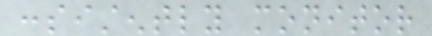consistently monitor
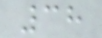38
